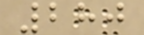280
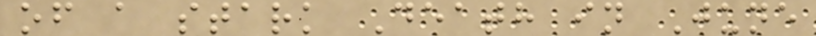of a stark Death in June
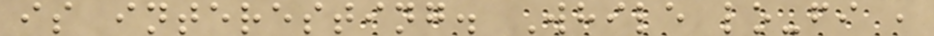is interesting. While lo-fi ,
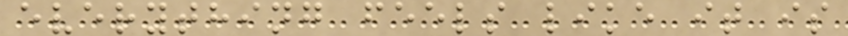everything feels like it is
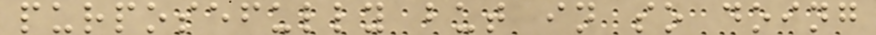purposefully but in so doing
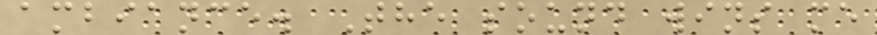ambiance. The sound wins me
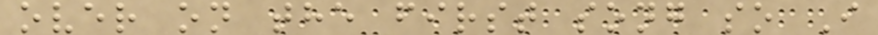over on the first song so I
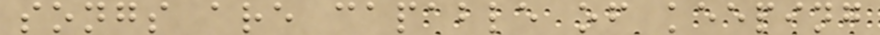songs are capable of keeping
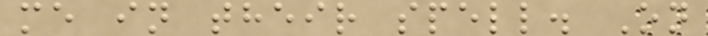me in their spell. On
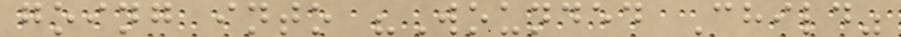going into "Wounded Child"
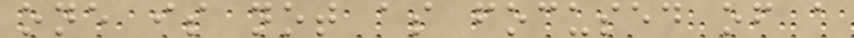one is not as focused of a
